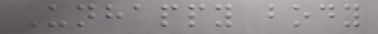Unhappy body
